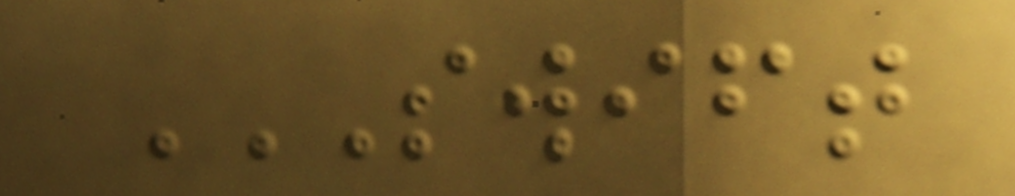SWIFT
